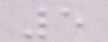5
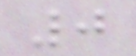0
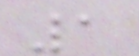1
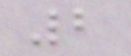2
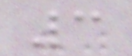3
